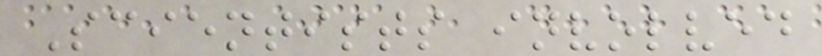Scientists involved
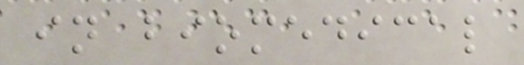in biomedical
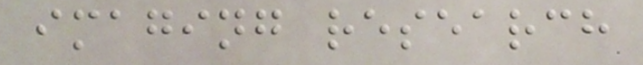imaging research
